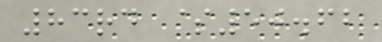83rd $50.62
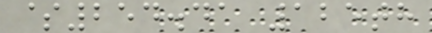$254.41 125th
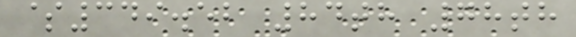$349.52 84th 78th
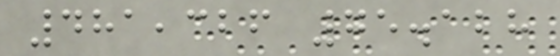481,326 75.128
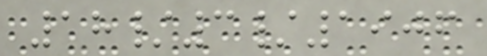18/3/1906
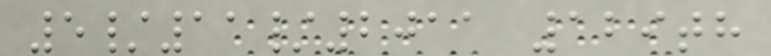5/11/2011 129th
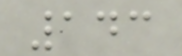143
